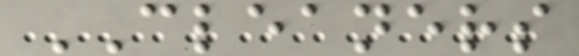CLEANERS
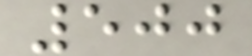500
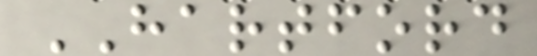HARTFORD
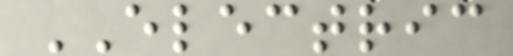ELECTRIC
